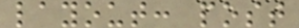layout: post
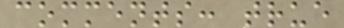comments: true
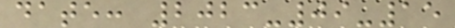date: 2023-09-15
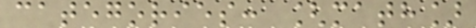categories: [math]
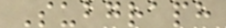Subgraph
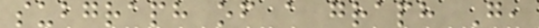subgraph of a graph G,
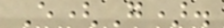E(G).
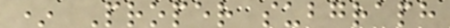* Proper subgraph
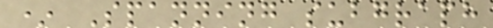* Spanning subgraph
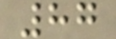87
